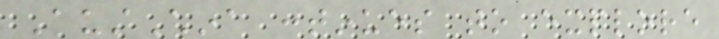AustChina continues to explore
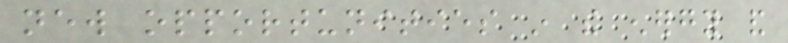new opportunities in the energy and
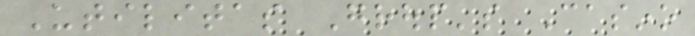Utilitas Group's Casino
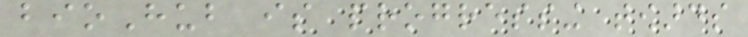bioHub is progressing towards
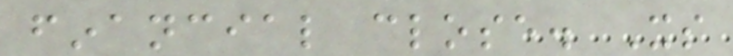financial close. Its
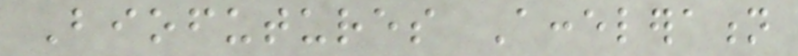Biofutures Acceleration
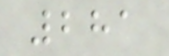281
